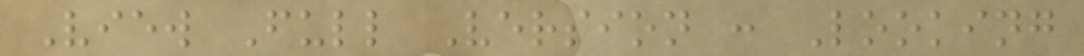View Full Version : Looking
